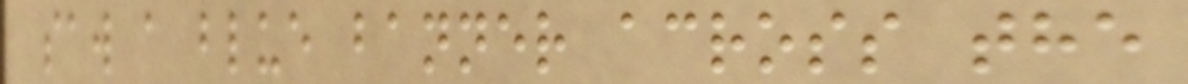saw a blue banner across the
